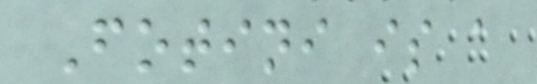Fotini is a
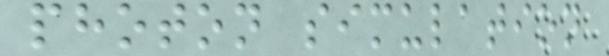photon simulation
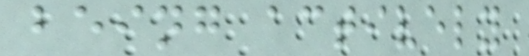being actively
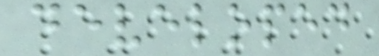developed
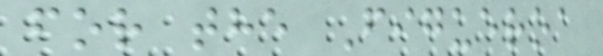for the Figueroa
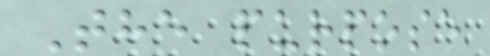The purpose
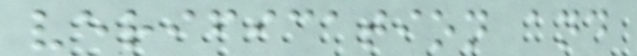verification and
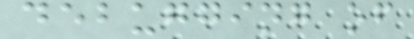debugging of
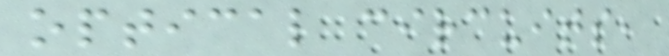optical circuits,
